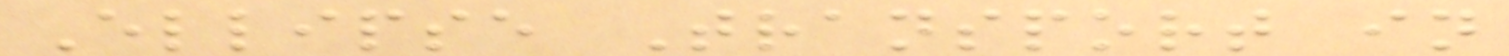Ellipse Transport in
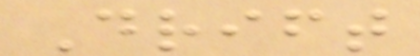Drift
